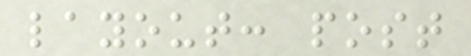layout: post
